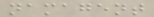namagent
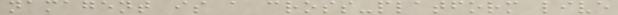namagent is a cross-platform live
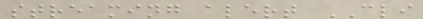streaming alert CLI
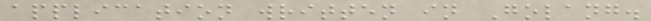application written in Golang.
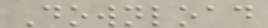Download
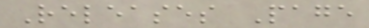Releases Page
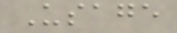Usage
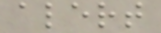alert
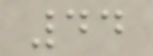44
